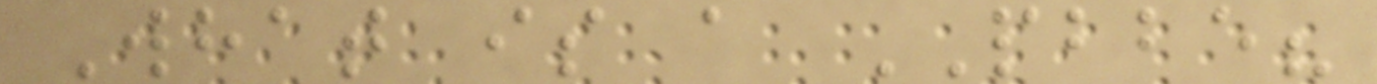What is a PBBE?
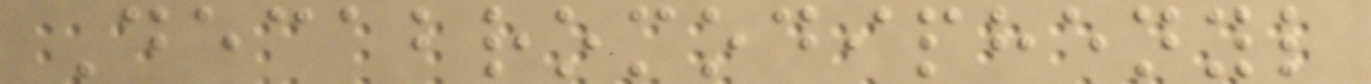Decabromodiphenyl
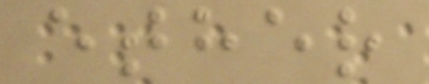ether
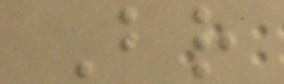Br
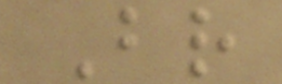Br
